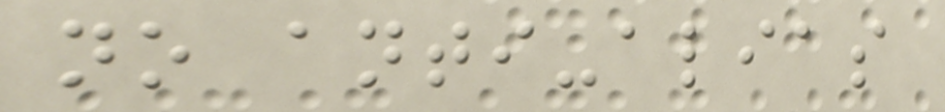no anti-alias
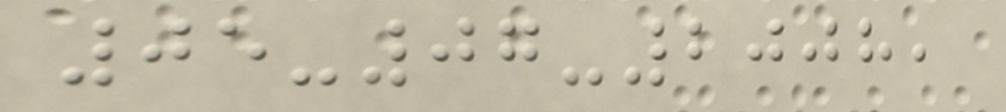05-07-2008,
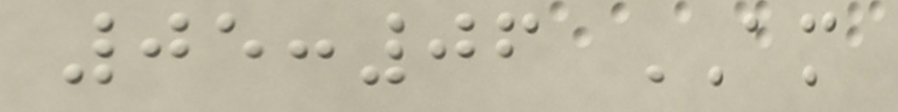05:06 AM
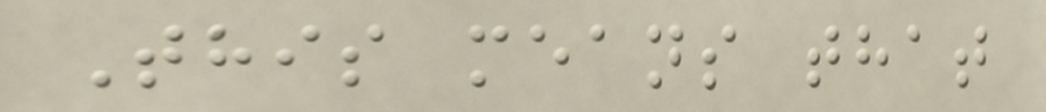This means that
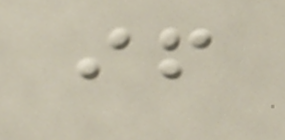if
